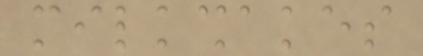milkshakes
